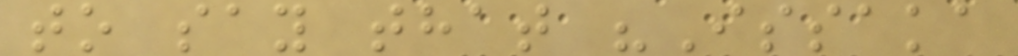to say that "Issaka
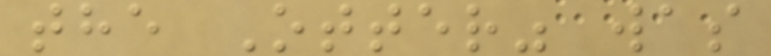the Otter" was
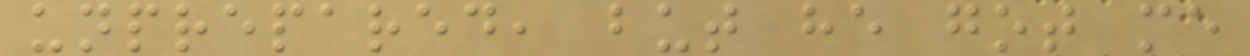unprepared, but he got me
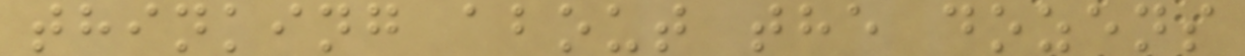thinking about the dozens
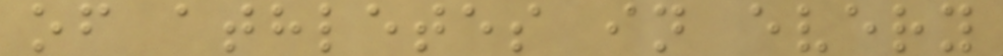of athletes in every
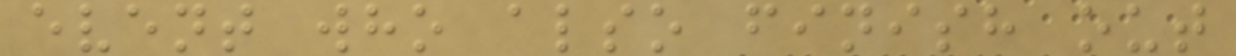event who also finish out
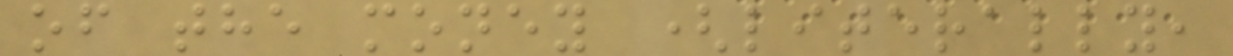of the money (literally,
